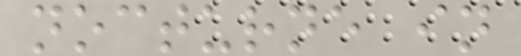nocturne in
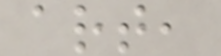art,
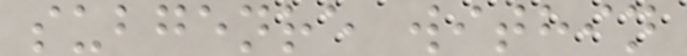subgenre within
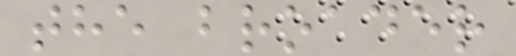the broader
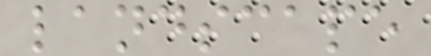landscape
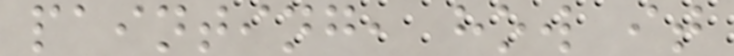painting, how it
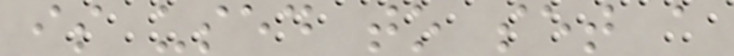is used to set a
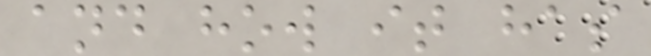and how it has
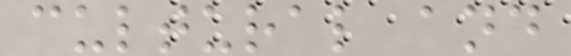cultural and
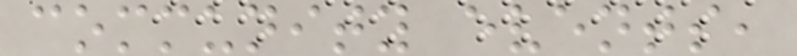community events,
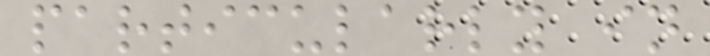particularly in
